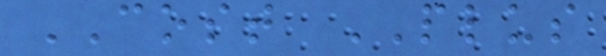COST PLUS
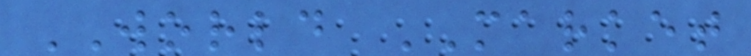WORLD MARKET
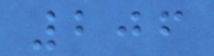206
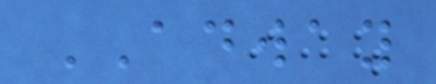ADWAY
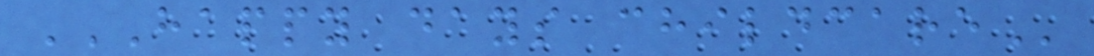HAPPY DAYS CHILDCARE
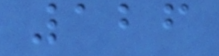126
